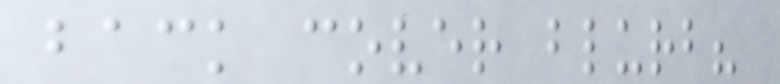back cover blurb?
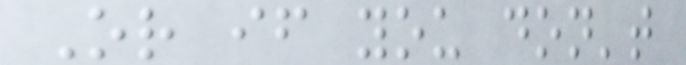Or if you don't
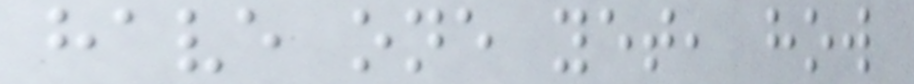have one yet, how
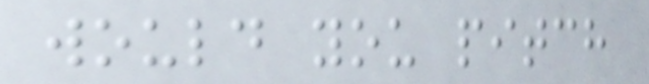would you pitch
